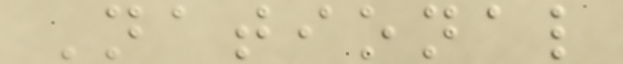National
